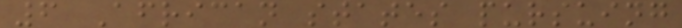6 African states pursuing
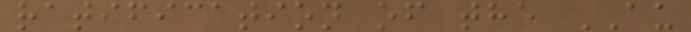ratification of the AU
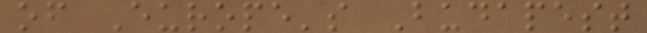of Europe's Budapest
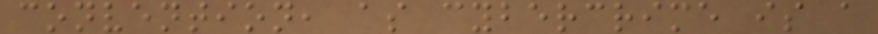convention, as cybercrime is a
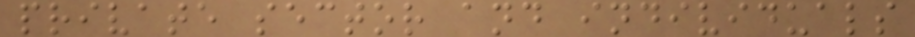private sector and individuals
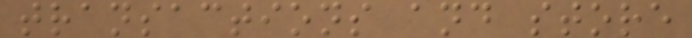transactions and store
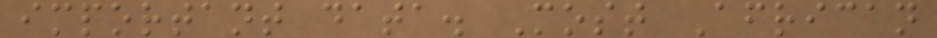important data. Most African
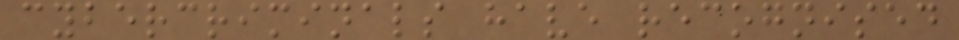cybercriminals have recognised
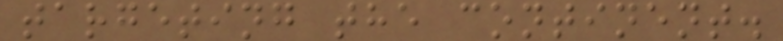targeting the continent.
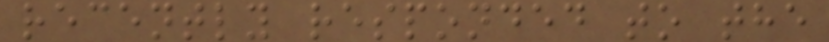recently responded to the
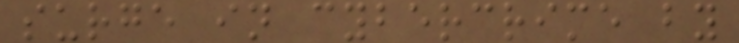surge in cybercrime by
